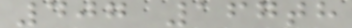407 167th
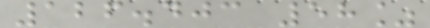126.403 58%
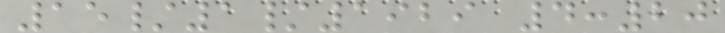15/1/1929 4:20
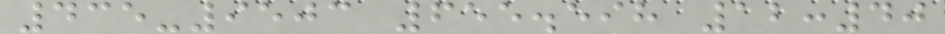435-9503 655.598 12:40
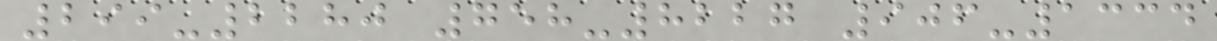299-2280 758-8227 906-1334
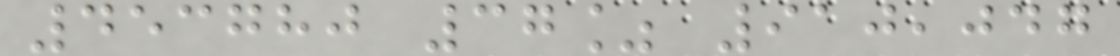453780 37% 910,047
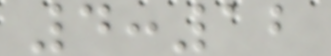4:12
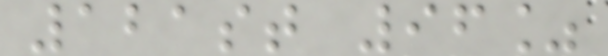121st 96%
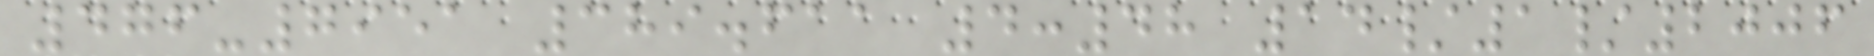476-7951 389.611 4:48 14/1/2006
